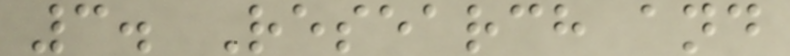3. Research and
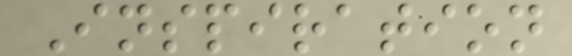Inspiration
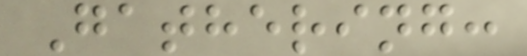Gathering:
